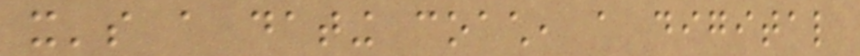it's a dating coach, a digital
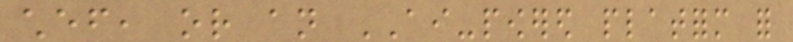chef, or an AI-powered platform for
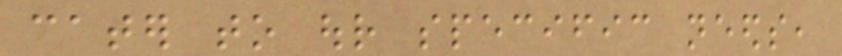cater to our specific needs,
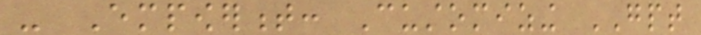- Empowerment: Customizing GPT
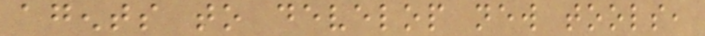agents to develop new tools,
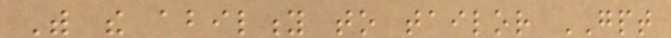With the ability to tailor GPT
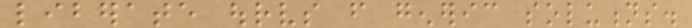liberate ourselves from generic solutions.
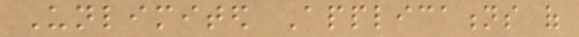Unlimited Applications of
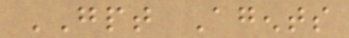GPT Agents
